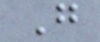G
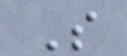S
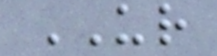UR
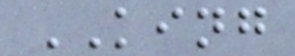KING
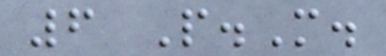6 P.M.
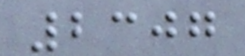2307
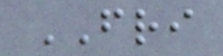FRI
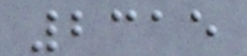2315
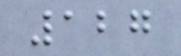127
